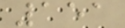151
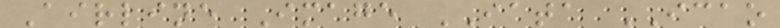Airline Image IATA ICAO
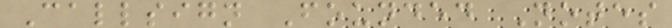Callsign Founded Notes
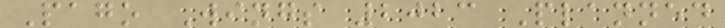Pago Wings 2023 Planned
